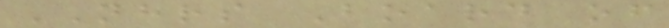NHRS Board of
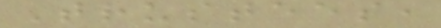Trustees,
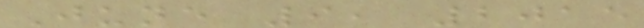June 9, 2015
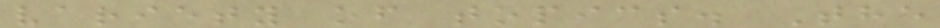variety of topics. The
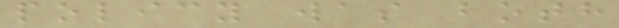policy was both
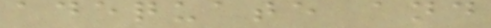adequate and
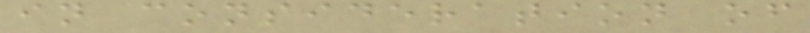in consideration of
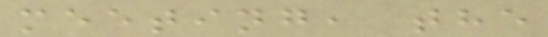meeting, the
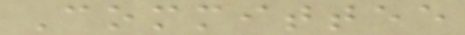Committee
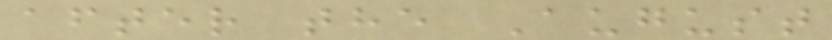after the August
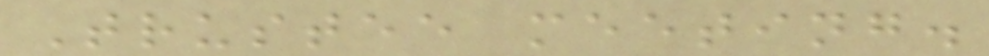Trustee meeting.
